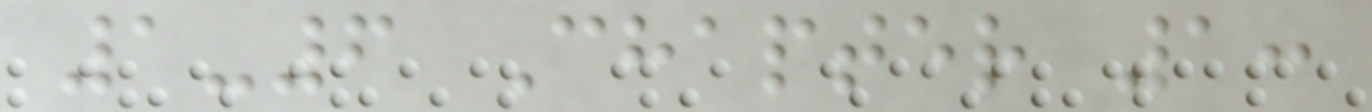1-6 Chapter 1:
